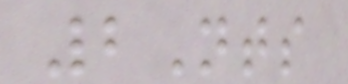2Nts
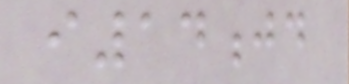i14jd
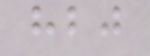hbj
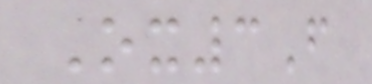Ox3F
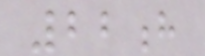22h
